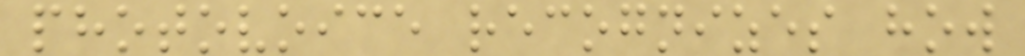photovoice recognizes how
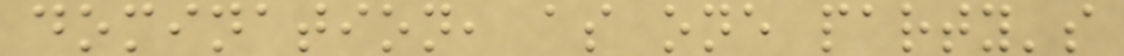domination, as one party's
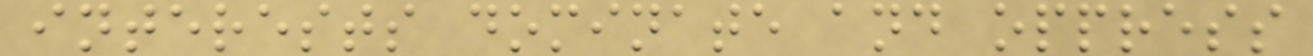interests dominate and oppress
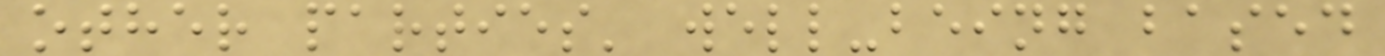other parties' well-being based
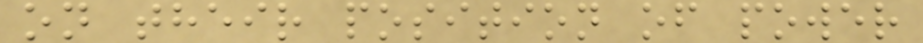on their position of power
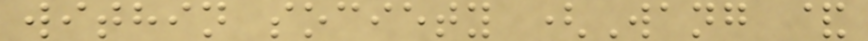within society (Wang &
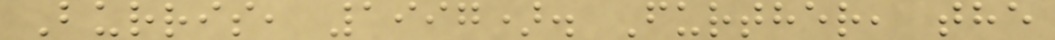Burris, 1997). Further, the
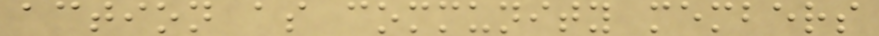action as community members
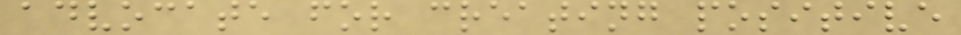advocate for creating positive
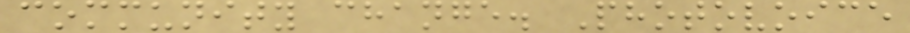community change. Photovoice
